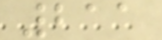211
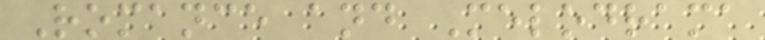Romance and Melodrama
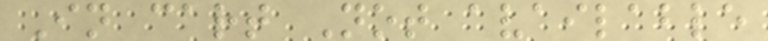In cart Not available
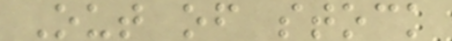Out of stock
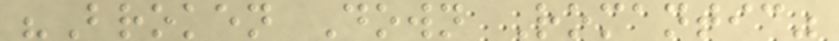"Broken Down Romantic"
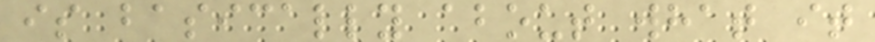is basically about what it
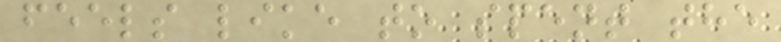feels like to spent the
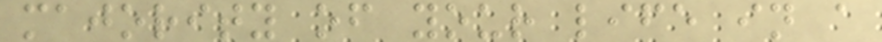majority of your life in a
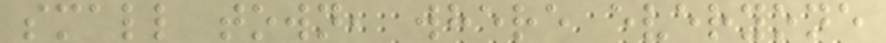small town, where everyone
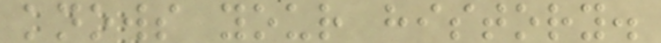knows your history.
